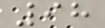98
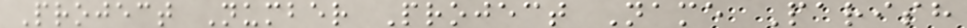Project Number Project Name Parish
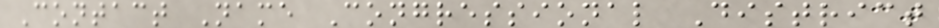Contact Name Congressional District
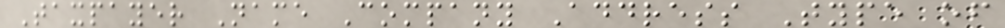Taxpayer Name Company Address Type of
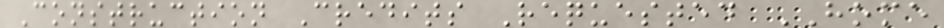Construction Credits Requested HOME
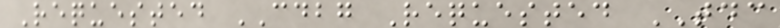Requested CDBG Requested TDC
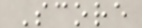Score
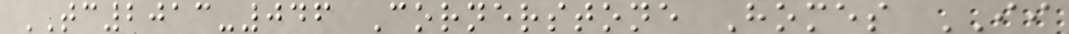TC2013-046 Cornerstone Homes II
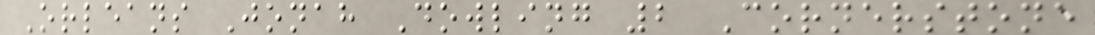Orleans Jonah Dowling 2 Cornerstone
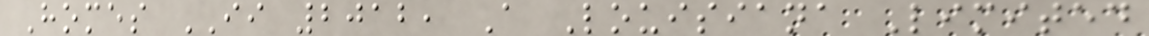Homes II 2012, A Louisiana Limited
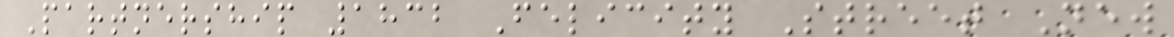Partnership 1832 Felicity Street New
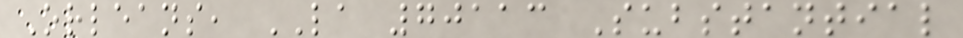Orleans, LA 70113 Substantial
